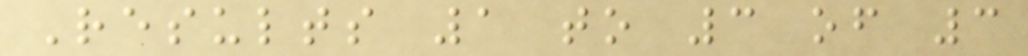Results 1 to 3 of 3
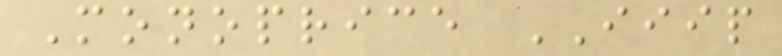Monoprice IIIP
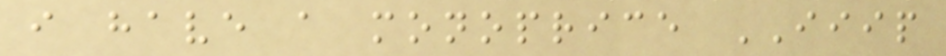i have a monoprice IIIP
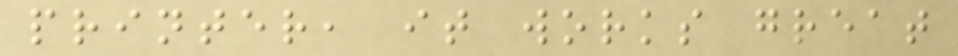printer, it works great
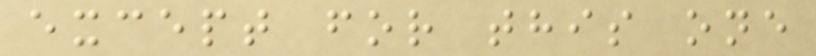except for this one
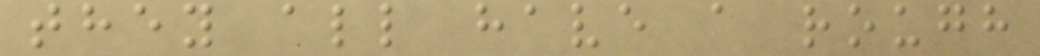they all have a rough
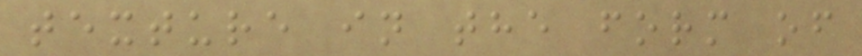texture in the form of
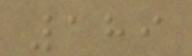189
